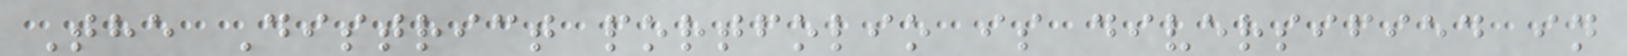The District portfolio is diversified in
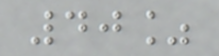40%
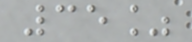35%
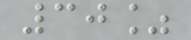30%
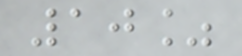10%
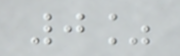0%
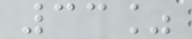33%
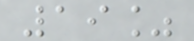19%
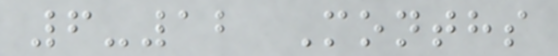6-12 Months
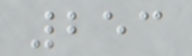253
